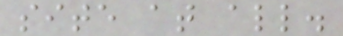site at all.
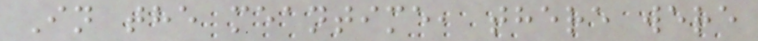In the meantime, there were
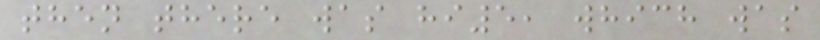then there was hi5, which was
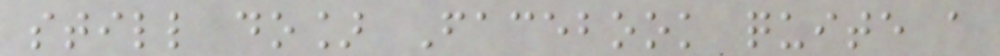still do] Facebook quite a
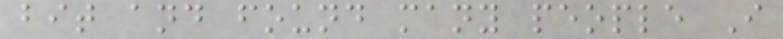bit and found many people I
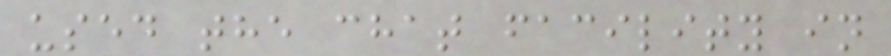used the chat facility in
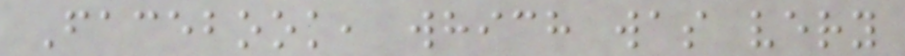Facebook, which was very
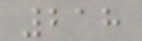218
